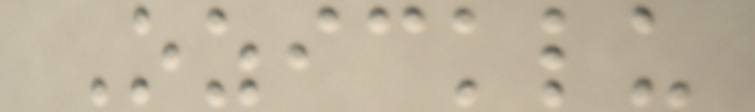Ozicklu
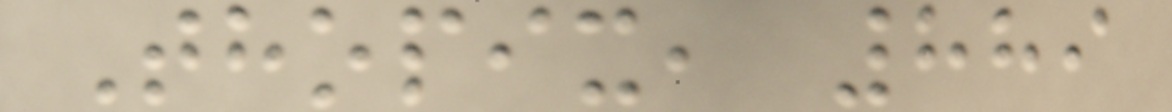Thopix, 889
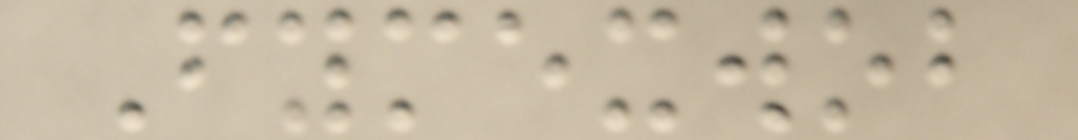Fymexwob
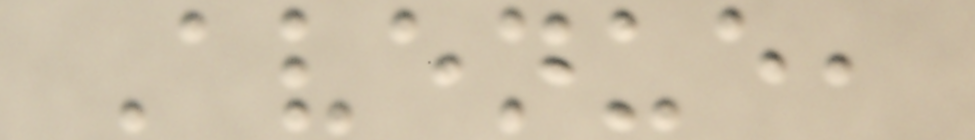Avenue,
